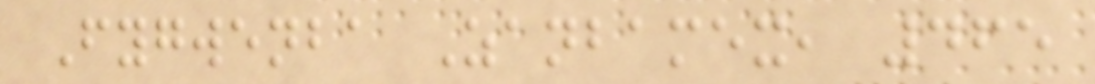Fygwenba Zanbamex, 465
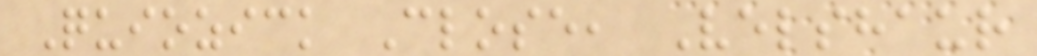Quiozick Close, Velshaur
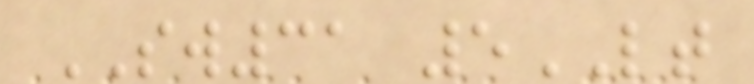SW31 5LT
